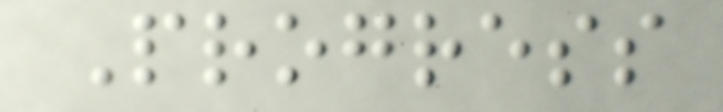Progress
